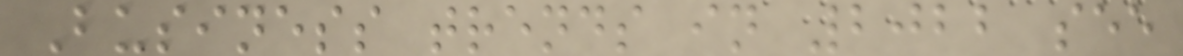Business trends in 2022 see
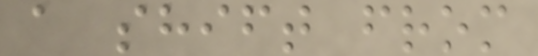a shift from
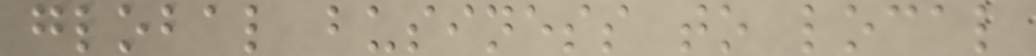global business to local
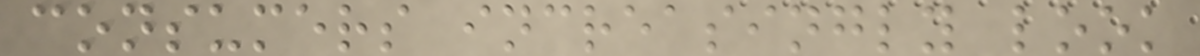consumers increasingly look
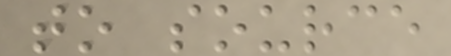to source
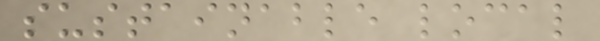sustainable local
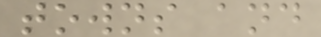towns and
